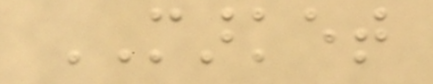MARKET
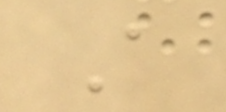A
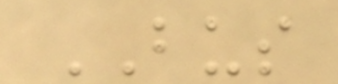BUS
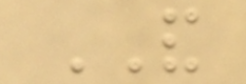AND
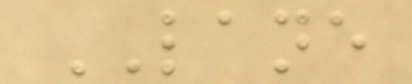LANE
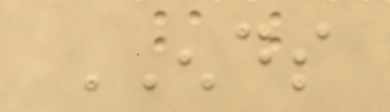ENDS
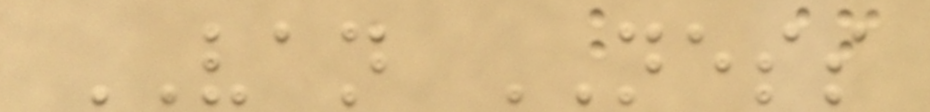VAN NESS
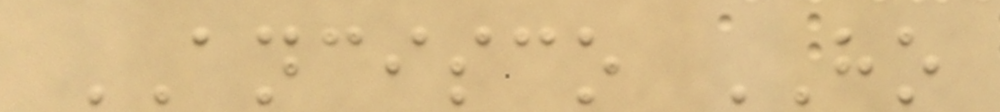ANCISCO HO
